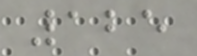125
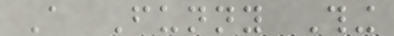A Funny Thing
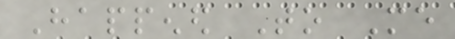Happened To Me
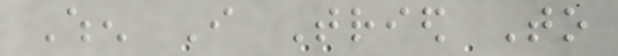When I Tried To
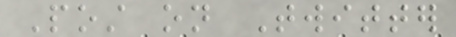Post on Twitter
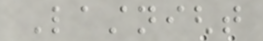Lastnight
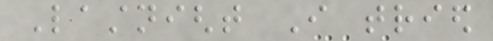Lastnight I tried
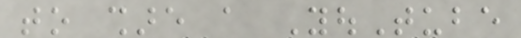to share a YouTube
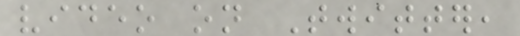video on Twitter,
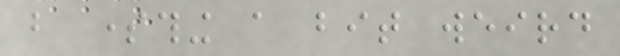but something a bit weird
